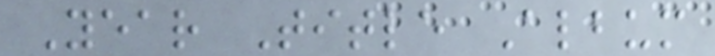Year Title Album
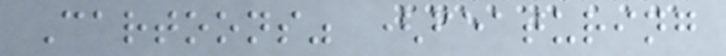Cartoons" (featuring
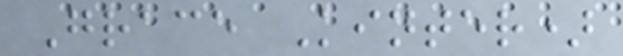Grace Kinter)
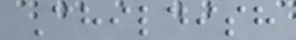Childish
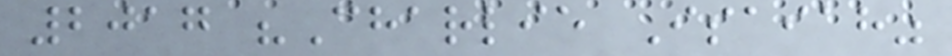2017 "Charlie Isaiah"
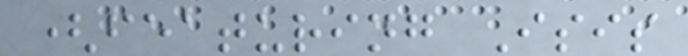(featuring Isis
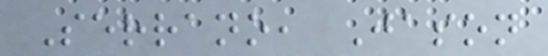Serrano, Jason
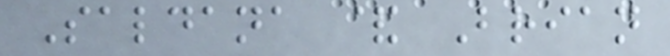Saldana & Brian
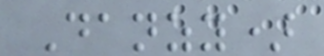Danzy)
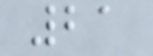21
